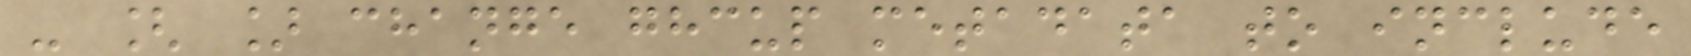- [ ] change ghcup metadata to include
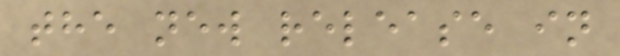the new release in
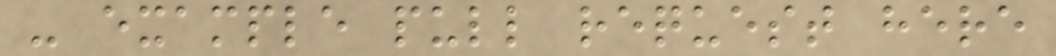- example pull request here
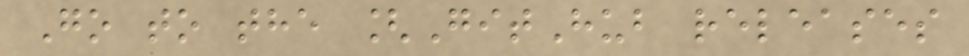Go to the [GitHub releases
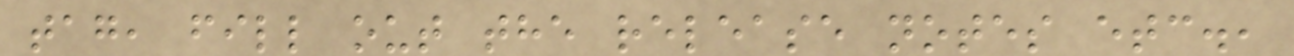tag, fill out the release notes etc.,
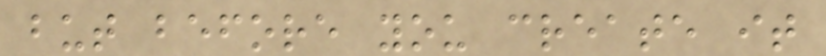but before you create it
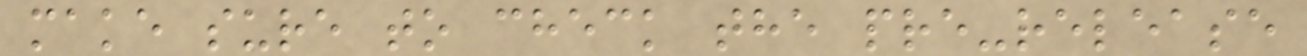make sure to check the pre-release
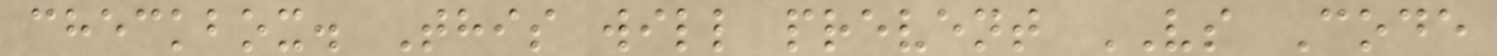checkbox. This will prevent VS Code
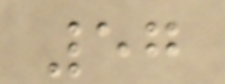57
